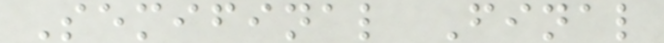Semifinal Final
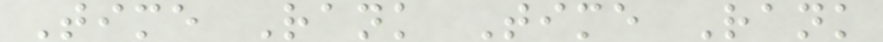Time Rank Time Rank
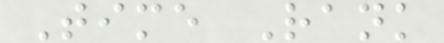Time Rank
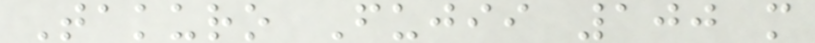Takuro Fujii 100 m
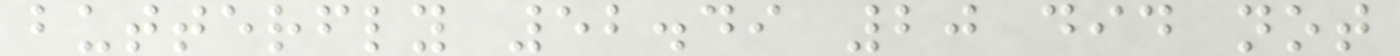butterfly 52.49 20 did not
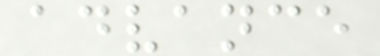advance
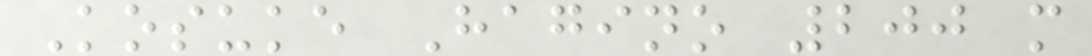Kosuke Hagino 200 m
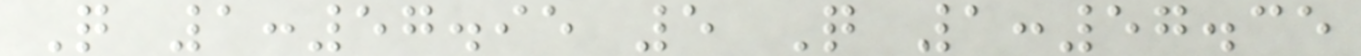Q 1:57.95 5 Q 1:57.35
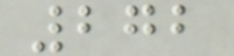272
